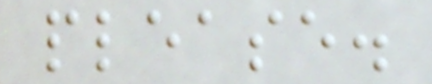please.
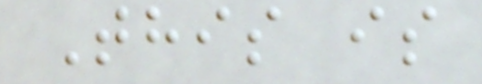This is
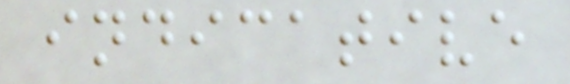indicative
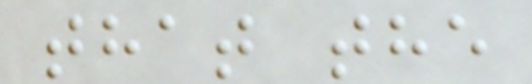that the
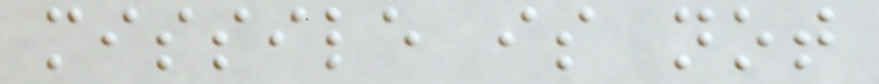missile is not
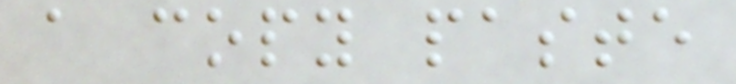a copy paste
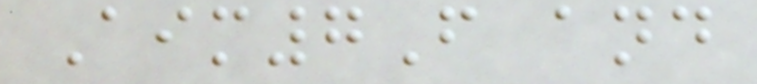Aim7F and
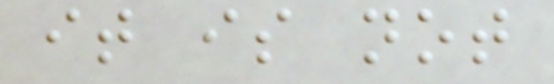it is not
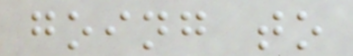going to
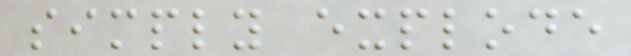simply explode
